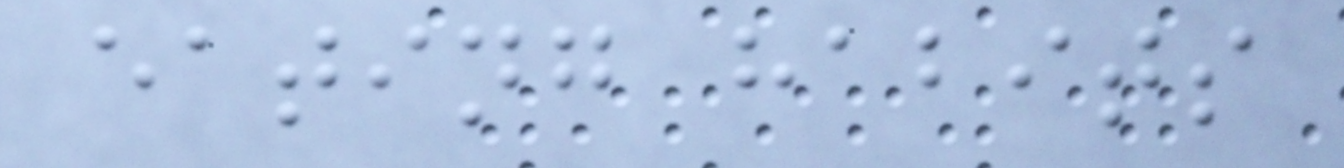eating habits
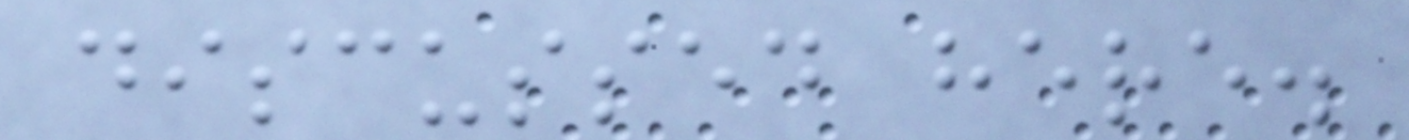discussed here.
